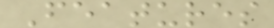Features
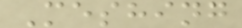Meshing
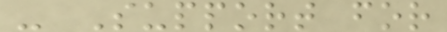- Support for
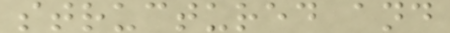structured and
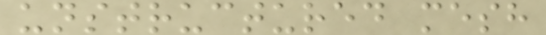unstructured mesh
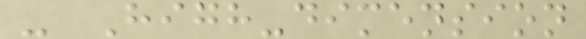- High-dimension
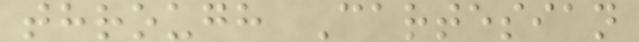through Cartesian
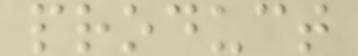product
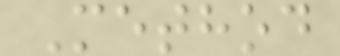Method
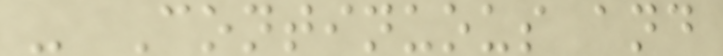- Continuous and
